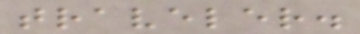traveler.
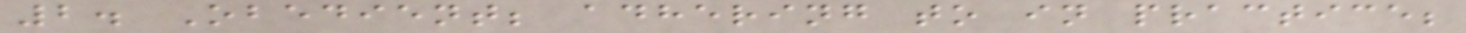2. Obedient; adhering to in practice;
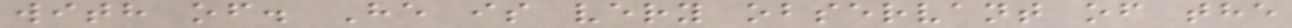with of. He is very observant of the
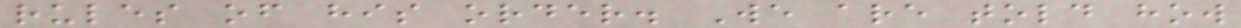rules of his order. We are told how
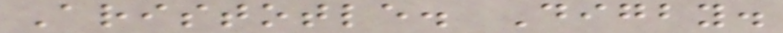Aristotle. Digby.
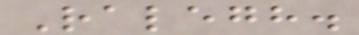Ralegh.
